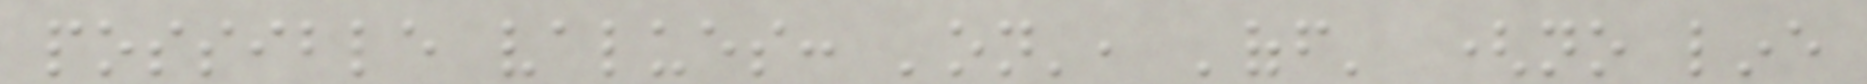possible values: 'on', 'off' (no line
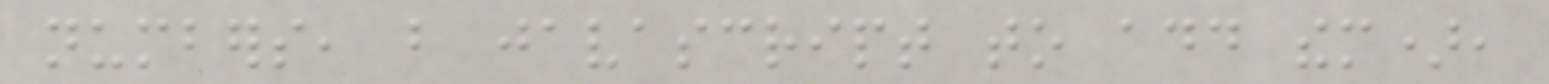numbers, but javascript to add them),
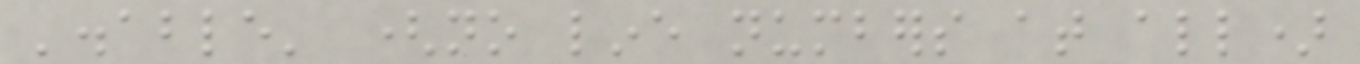'disable' (no line numbers at all)
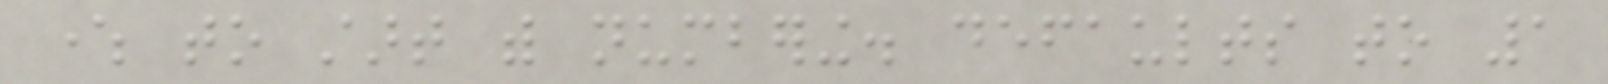where to start with numbering. defaults to 1
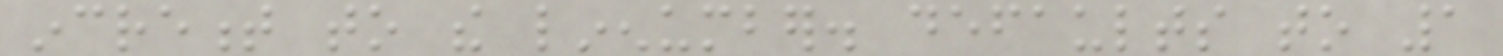increment to the linenumber. defaults to 1
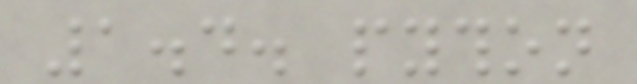1.4. python
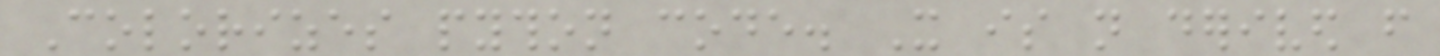Colorizes python code. It is not derived from
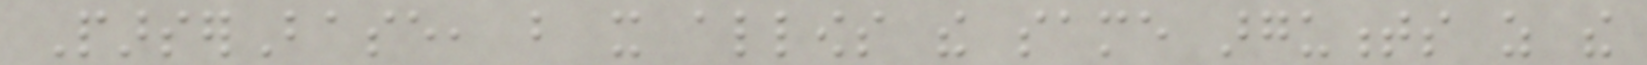ParserBase, but it allows the same arguments as the
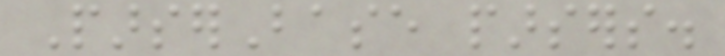ParserBase parsers.
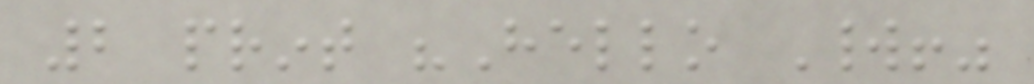2 print "Hello World!"
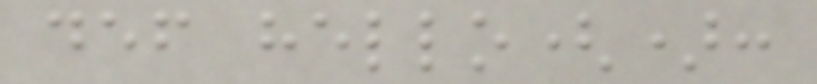def hello():
